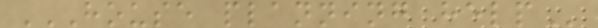HOUSE PLANNING HELP
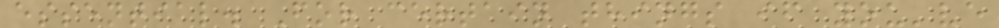essential. For certain things if you've
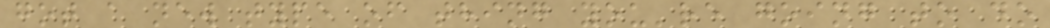got a new type of thing you're going to do
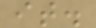it.
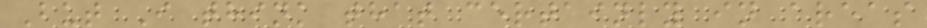But I think that certainly in areas
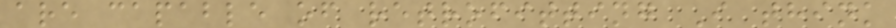are capable of retrofitting I think
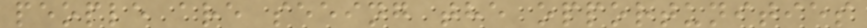people are seeing the opportunities
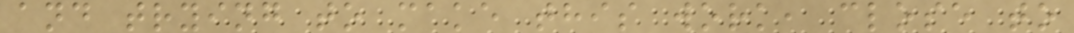and trying to make this work, close to
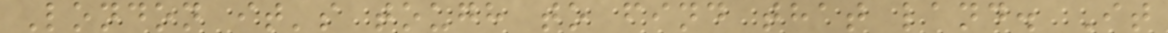London it's tough to find that land. It
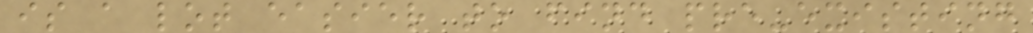is a lot easier to find pre-existing
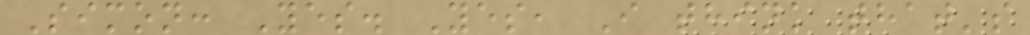Simon: Yes. Yes, I think that's
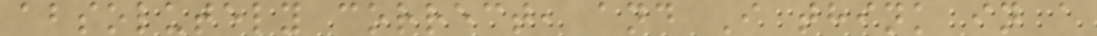absolutely correct, and I think in a
